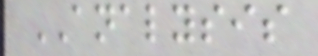ANALYSIS
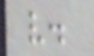v.
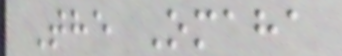The Omaha
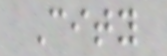City
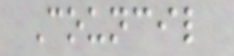Council
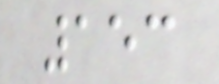153
